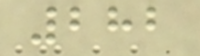282
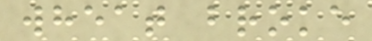wheat broke
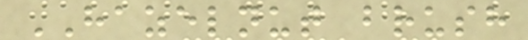HAZELNUT brush
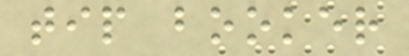tip booker
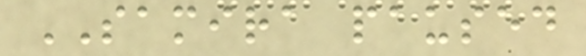SAMIRA paused
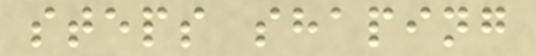steps shaping
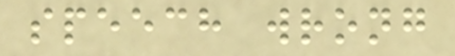speech wrong
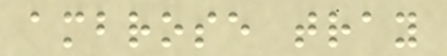ambrose tray
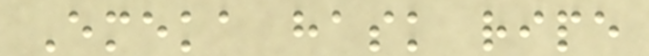Emeka hask ripe
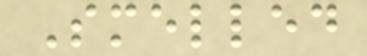Smelled
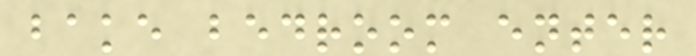bake bedroom enter
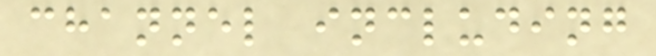channel including
